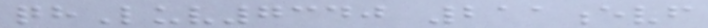qhLuv7340 211evf
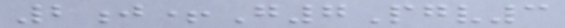2j+G7Pgv3
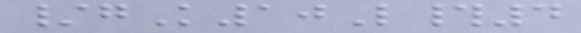/gK10L#4
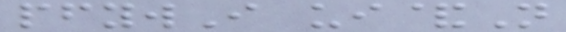pfywI ui&N
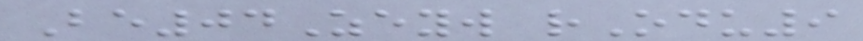Be04Zeyw rOdu9
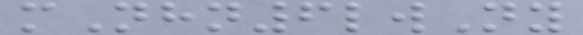mNhn6lwNy
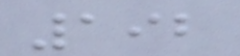192
